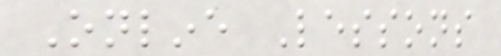Online Lessons
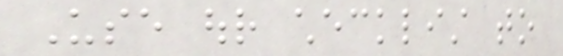Use our checklist to
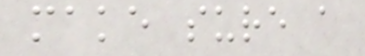make sure a
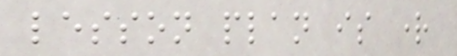lesson plan is right
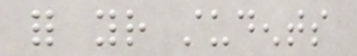for your students
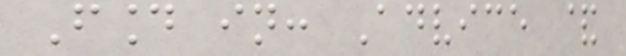Found in: Advice &
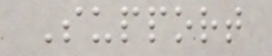Support
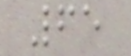65
